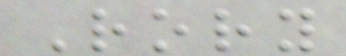Rory
